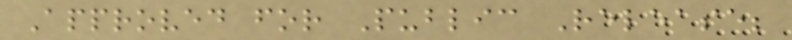Approved for Public Release;
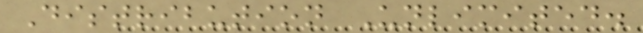Distribution Unlimited.
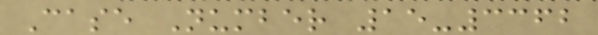Case Number 15-3362
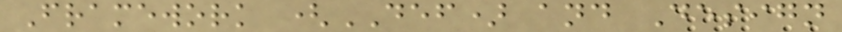Framework (DEF) and Design
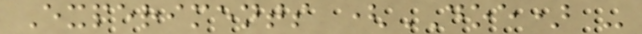Experiments (DOE) -
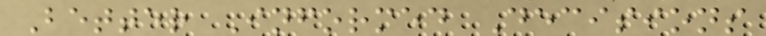Better Informed Decisions
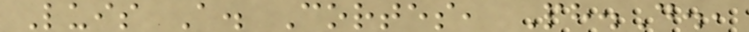Luis A. Cortes, Ph.D.,
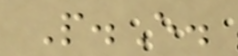P.E.
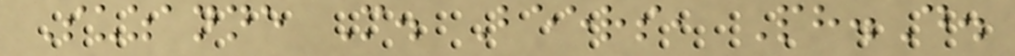Suzanne M. Beers, Ph.D.
